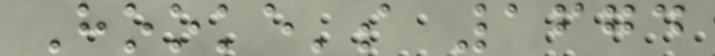Hooke's 1674
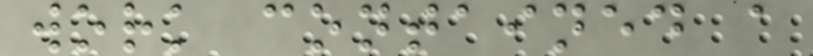work contained a
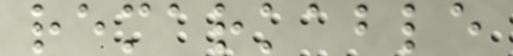remarkable
